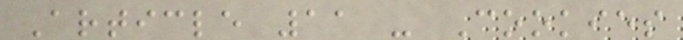Article 11 - Cookies
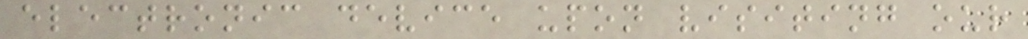electronic device upon visiting our
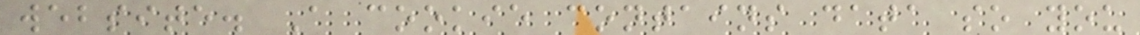website. A cookie contains data so you
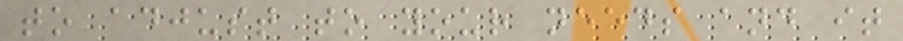to adjust to your needs and it
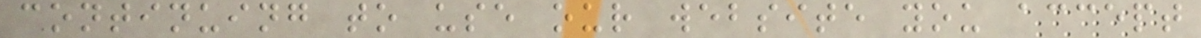continuing to use our website you accept
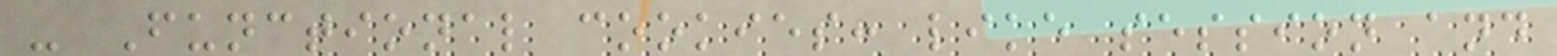- Functional cookies: like session and
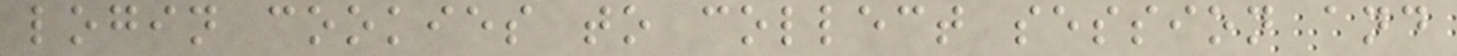login cookies to collect session and
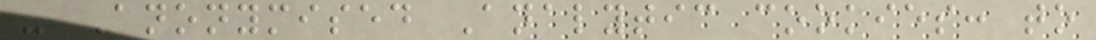- Anonymised Analytic cookies: to
